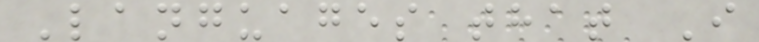Languages that I
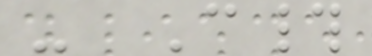- C#
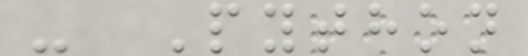- Python
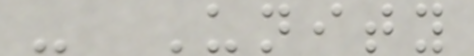- Unity
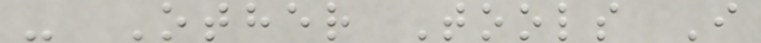- Other Tools I
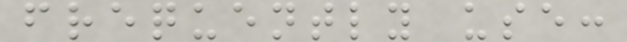frequently use:
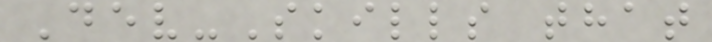Dev-Skills that
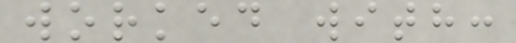worked with:
